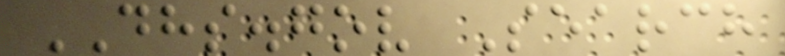DHS.gov Search
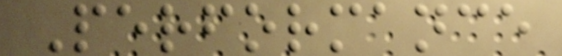Performance
